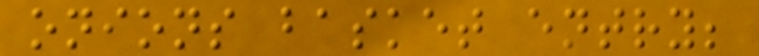onions basket entry;
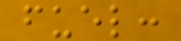fuel:
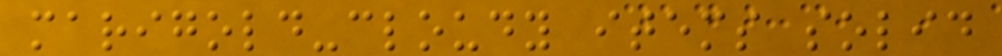marigold-cloudy items solid
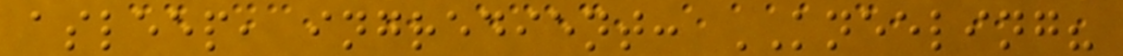asleep, ingredient: KNEELING?
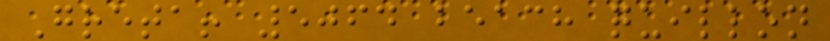Greta! 5064 beach quillon
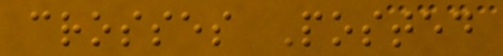crosses Posted
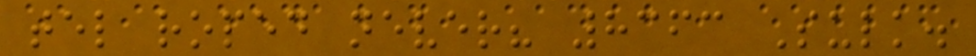tel roped never? 8363 Sulk.
